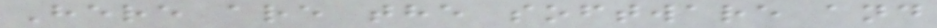Here are the software and
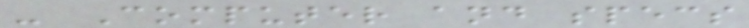- Computer and specs
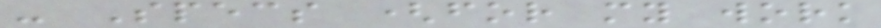- Specs (for my work
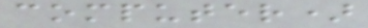computer)
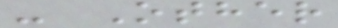- Other
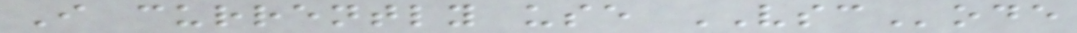I currently use VSCode
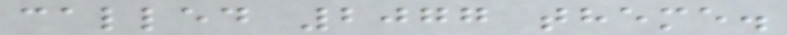called 2077 theme.
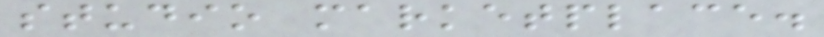studio marketplace.
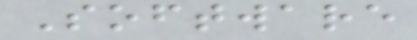Software
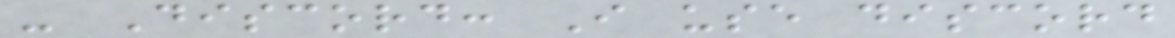- Discord: I use discord
